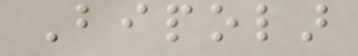Bipolar
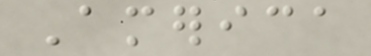America
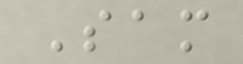Sam
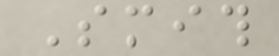Smith
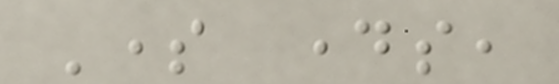Some days,
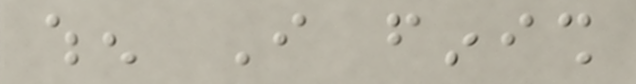when I finish
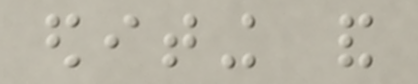editing and
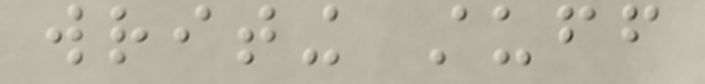writing stuff
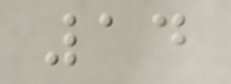14
